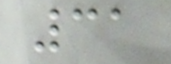31
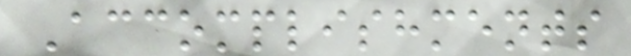Accomplishments
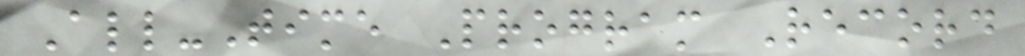All-Time Program Record
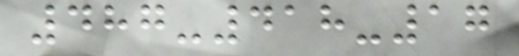487-418-17
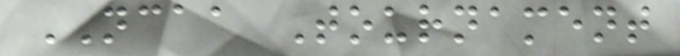NCAA Tournament
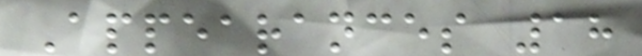Appearances 18
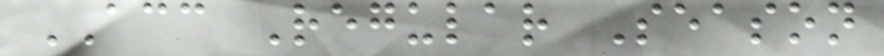ACC Regular Season
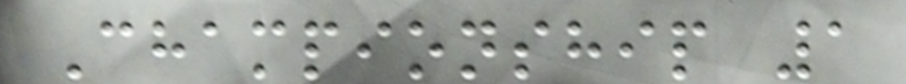Championship 1
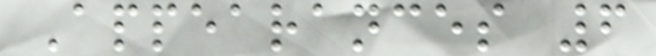Appearances 6
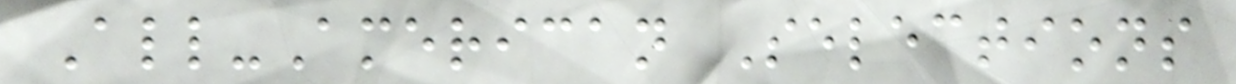All-American Selections
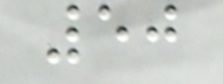50
